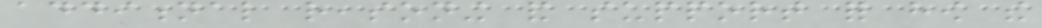additional reasoning and support for how the
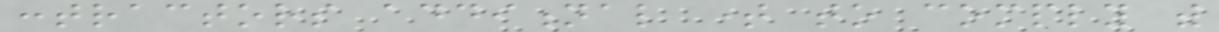contractors additional time to comply with
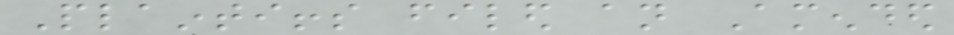Plaintiffs filed an Amended
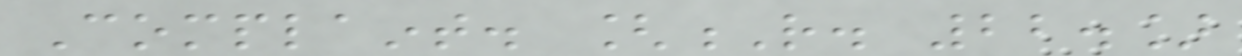Complaint. [R. 22.]
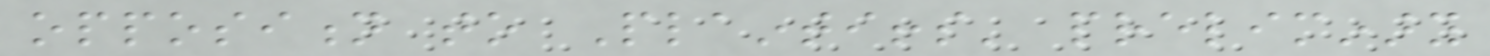opposition to Plaintiffs' preliminary
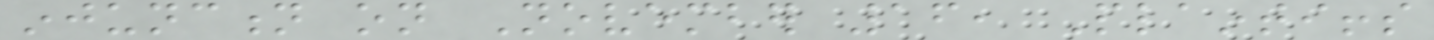injunction on November 16, Plaintiffs
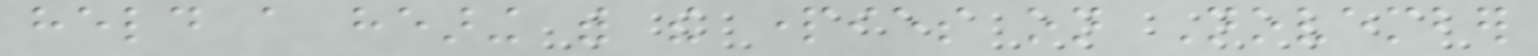held a hearing with the parties on November
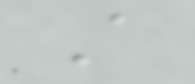A
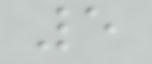5
